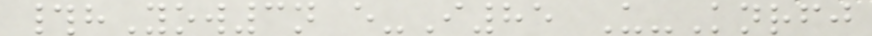#hYow3n e-I85 U-Knrfj
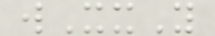wXxY
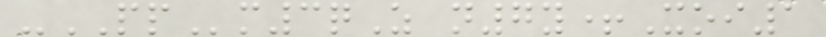-PPm3qZ n7y+Xoi1
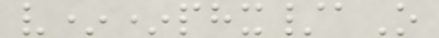v**phx/aO
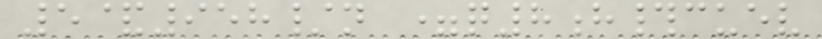5&958/n =q8h#cuev
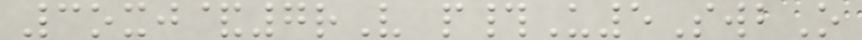3oxj&7rV p#U5SwbO
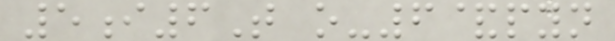5i6T o-6&pyn
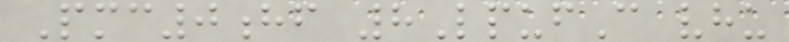Pmc0hf 8LpufC vhu
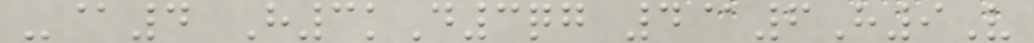-@4 H3kD3qg 4@6H9V
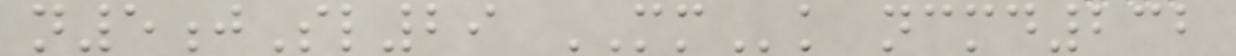n5jSl29 MMk ncmd232
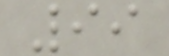99
